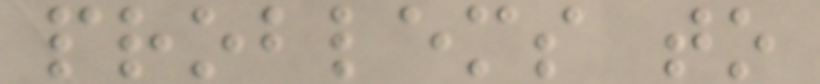problems to
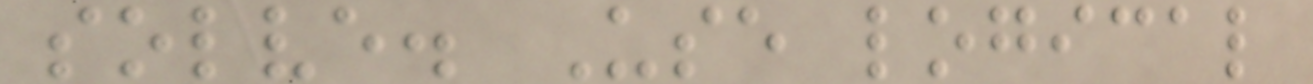solve. Use logical
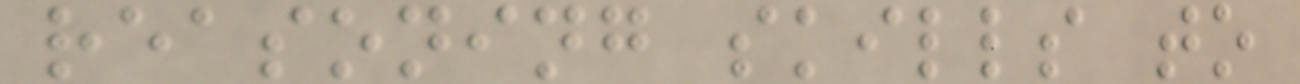reasoning skills to
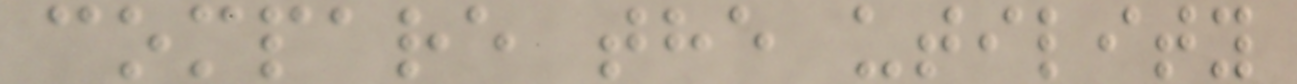compare the utility
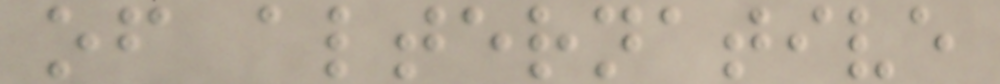of alternative
